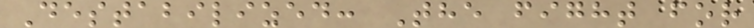Destabilized: The fight for
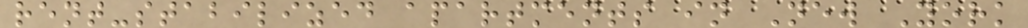rent-stabilized apartments in New York
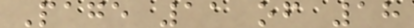Page 11 of 18
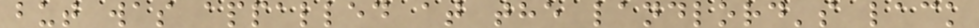but was appalled at the landlord's lack
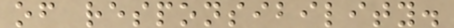of responsibility.
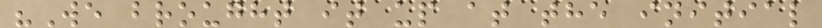"We brought it up at the initial
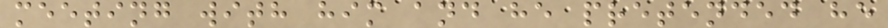meeting with him and he pretended he
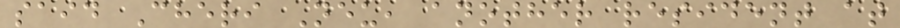said Cheri Neu, another resident at
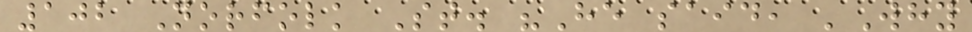102 Norfolk St. "He said, 'Why
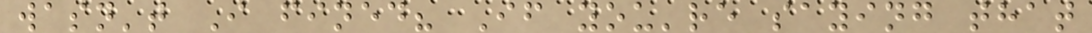wasn't I fined? If you're saying that
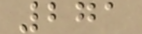271
